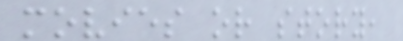movies or story,
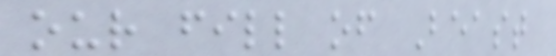our fill of Beast
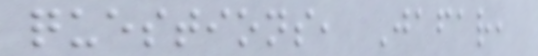questions, Jafar,
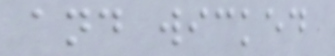and wicked
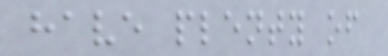have plenty of
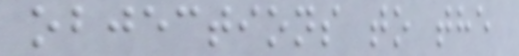objections to the
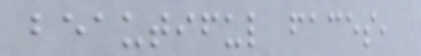beautiful faces,
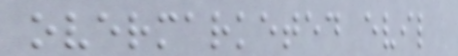overmarketed evil
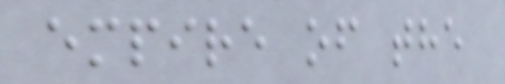empire of the
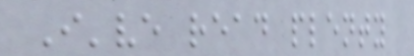I've read plenty
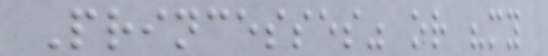Princesses" or "my
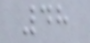48
